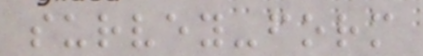survey-form
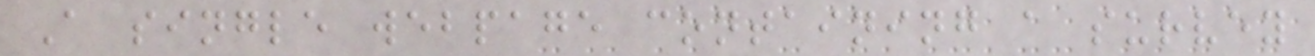A single webpage containing a survey
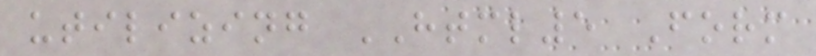utilizing HTML5 Form
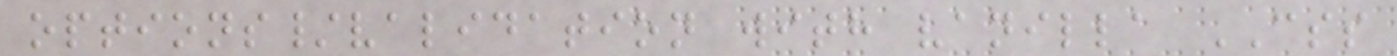options/validation with vanilla CSS
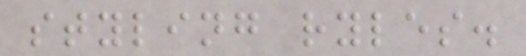styling ryles.
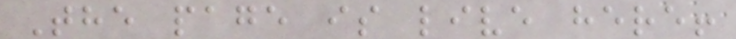The page is live here!
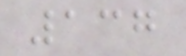137
